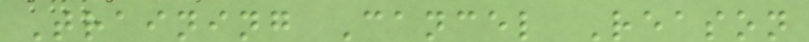Training Cancel Reason
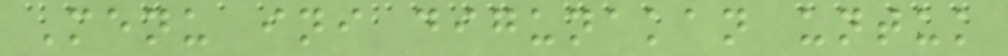Menu ini digunakan untuk
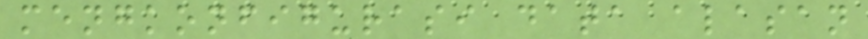mengkonfigurasi data alasan
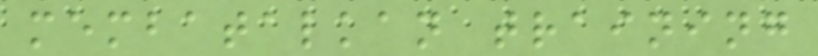membatalkan training
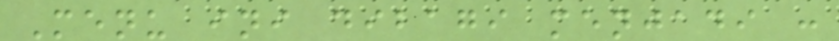Menu ini dibagi menjadi :
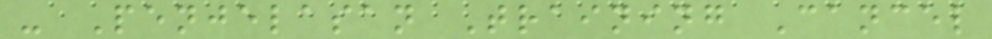- Penjelasan Training Cancel
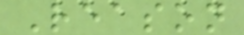Reason
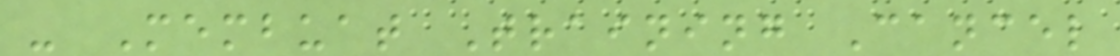- Membuat Training Cancel
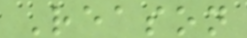Reason
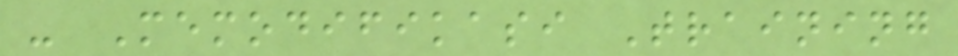- Memodifikasi Training
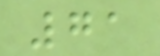71
